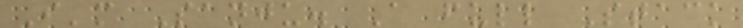I'm Sanju. A full Stack
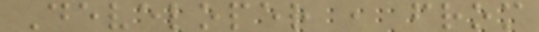Developer , from
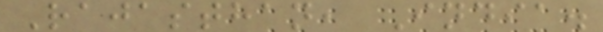Rajasthan, India.
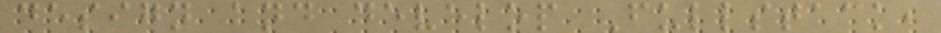design and develop Fullstack,
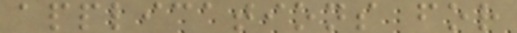applications for
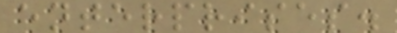enterprises.
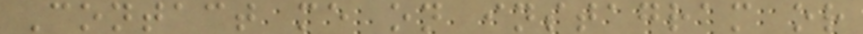Contact me on instagram or
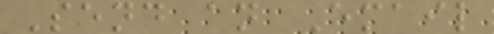Send an Email
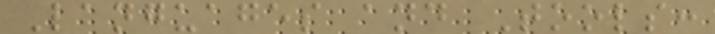Languages and Tools:
